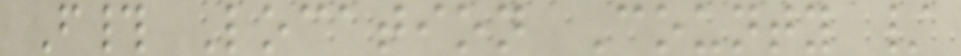F# Location County /
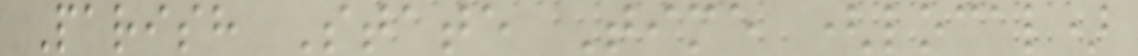Parish State Time (local)
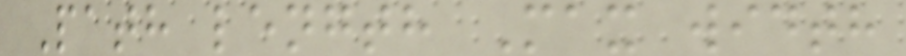Path length Max width
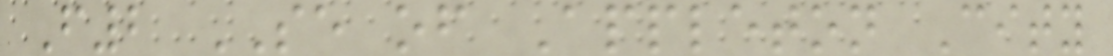F2 SE of Appleton City
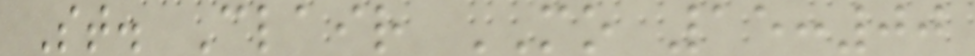St. Clair MO 15:00
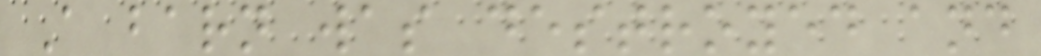A barn was destroyed and
